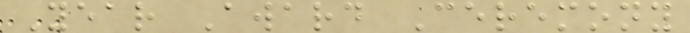Year Award Ceremony
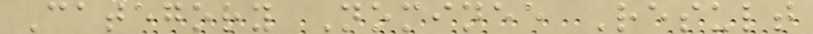Category Nominee Result
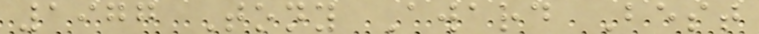1977 Tony Award Best
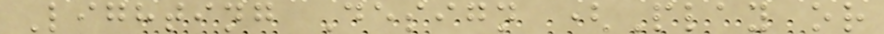Lighting Design (Play or
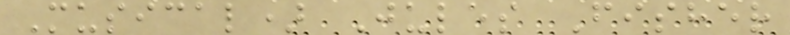Musical) Jules Fisher
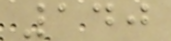140
